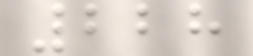228
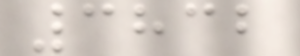3832
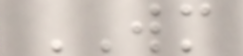WM
